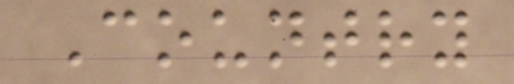Country
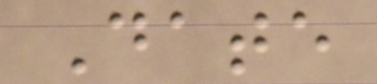Date
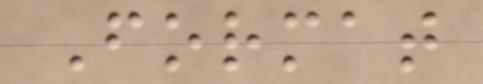Format
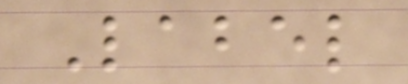Label
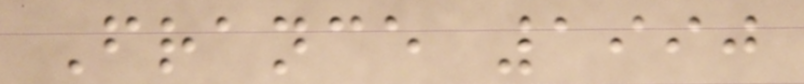France 1990
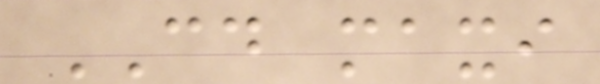CD maxi
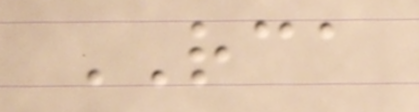RCA
